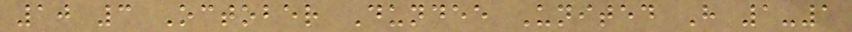10 3 October Dundee United H 1-1
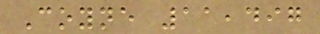Coyne 11,497
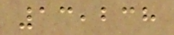13,238
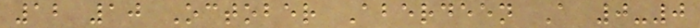12 10 October Aberdeen A 0-0
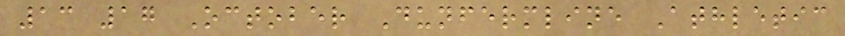13 17 October Dunfermline Athletic
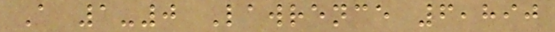A 1-0 Lawrence 6,890
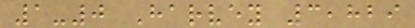1-0 Harvey 3,829
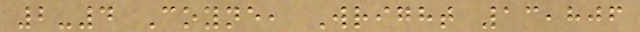2-4 Coyne, Wright 13,806
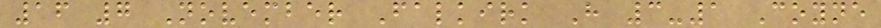16 7 November Falkirk H 3-1 Coyne
